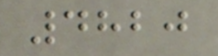4820
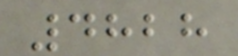4828
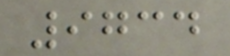9734
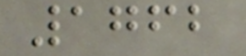1762
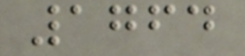1764
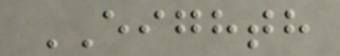EIGHTH
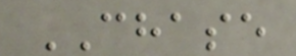CHASE
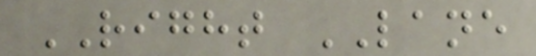RIGHT LANE
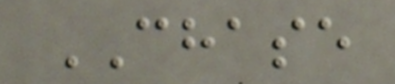CHASE
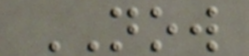NOW
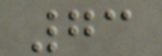73
